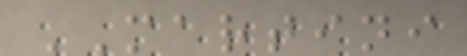MARTINI
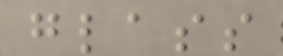glass
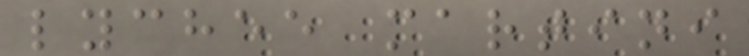lychee martini
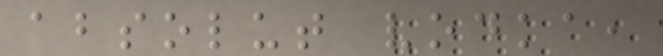absolut vodka,
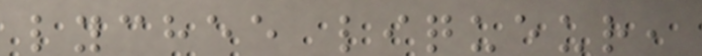lychee liqueur,
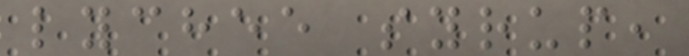lychee syrup,
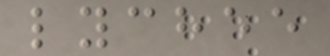lychee
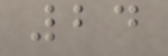24
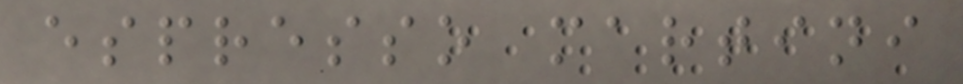espresso martini
